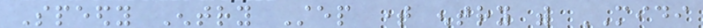Speedy Entry Step time entry with MIDI
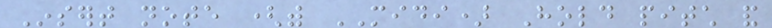Insert note (with MIDI) Hold pitch and
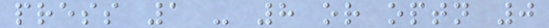press 1 - 8 or optn 0
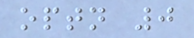optn 0
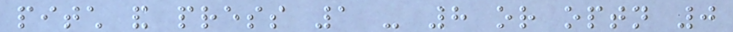pitch and press 1 - 8 or optn 0
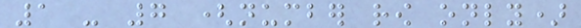1 - 7 (number row only)
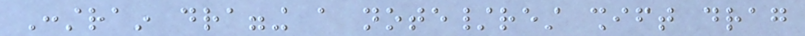Constrain dragging a note/rest shift drag
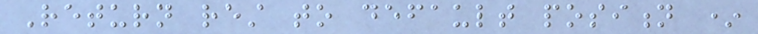Return rest to default position *
